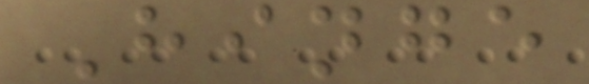Hinge
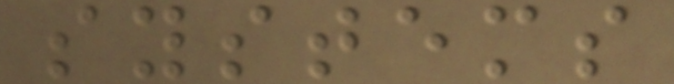systems
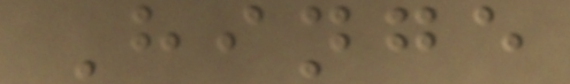Hinge
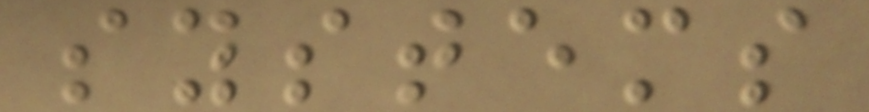systems
